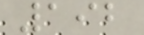192
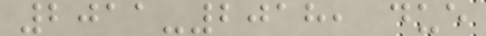2011-2018, due
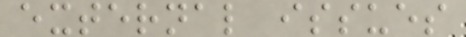external issues
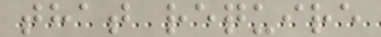that require
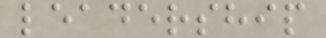leadership
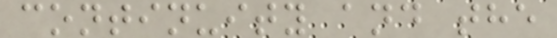continuity and the
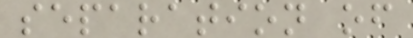separation of
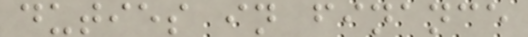duties in finance
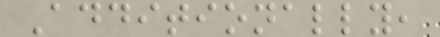Additionally,
